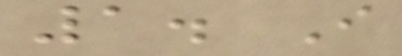1. I
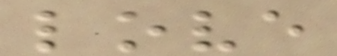love
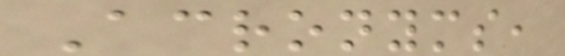Acronyms,
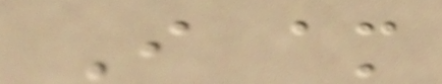I am
